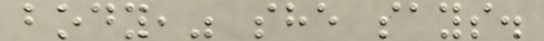body," she says.
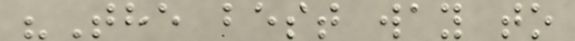"The best way to
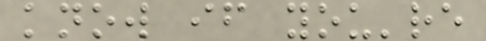know if you're
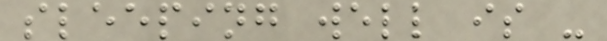sleeping well is -
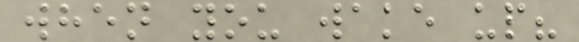when you wake up?
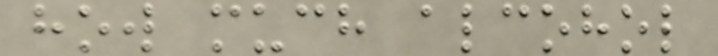how much alcohol
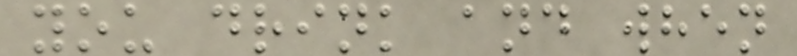you drink and when
